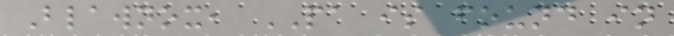Blawnox, PA is found in
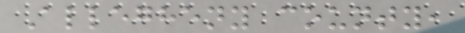Allegheny county,
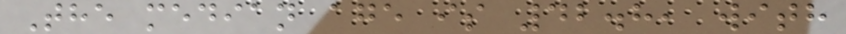The median age is 42.8, with
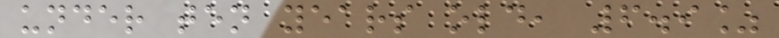under ten years old, 6.9%
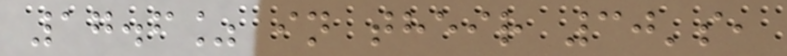17.6% in their 30's,
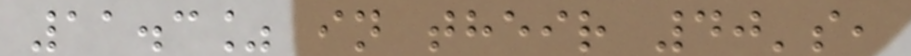11.3% in their 40's,
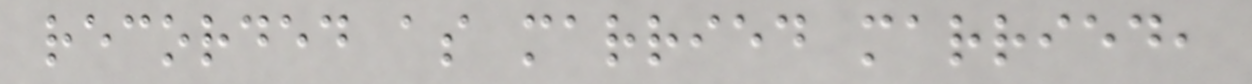recorded as married married,
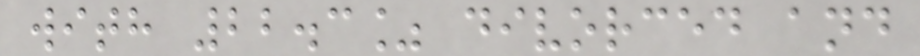with 22.3% divorced and
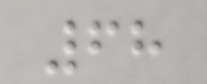68
